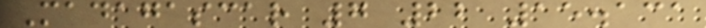Madagascar 7 22 15.131
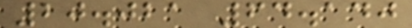20.021 64.140
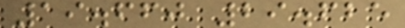19.660 29.625
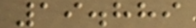19.889
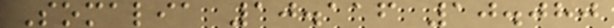Somalia 10.116 10.080
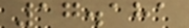17.181
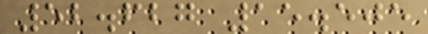52.627 15.505
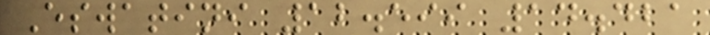Eswatini 12.599 14.421
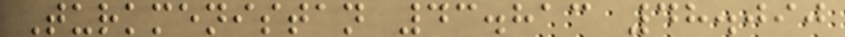Turkmenistan 43.813 48.090
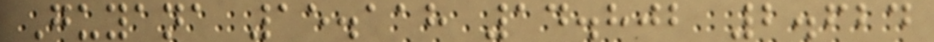Guyana 15.118 14.802 2.624
